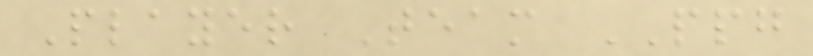Player Team PPG
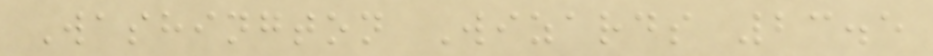Washington Wizards 23.5
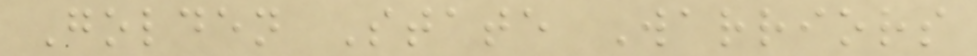Golden State Warriors
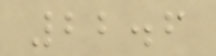22.6
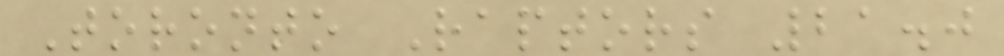Toronto Raptors 21.0
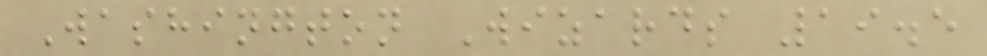Washington Wizards 19.5
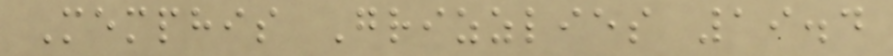Memphis Grizzlies 19.4
